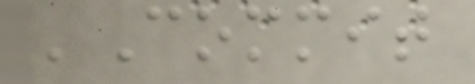'Commit
